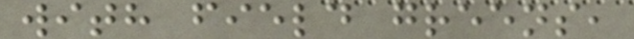with field greens,
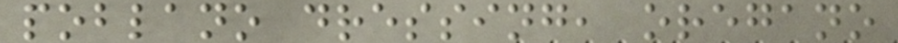poblano dressing, oregano
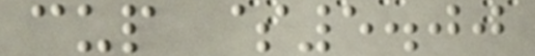cup $5.00
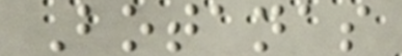Botanas
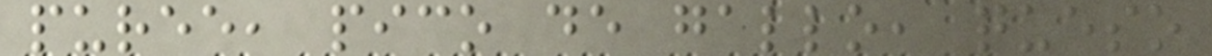puree, pico de gallo, queso
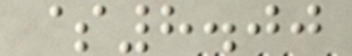$8.00
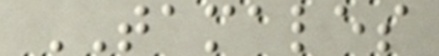TAMALES
